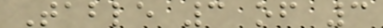Table 3 of 3
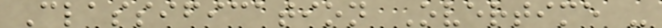Classification Overtime -
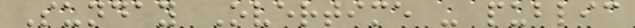Sunday Overtime - public
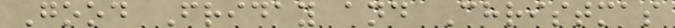Good Friday and Christmas
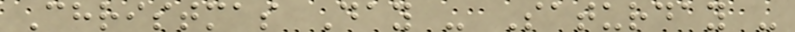Christmas Day - Saturday -
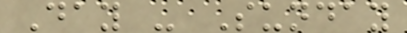Day - Sunday
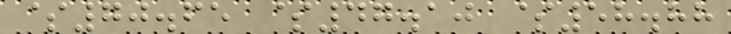$70.65 $47.10 $58.88
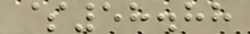$58.88
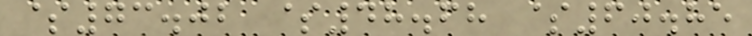$73.02 $48.68 $60.85
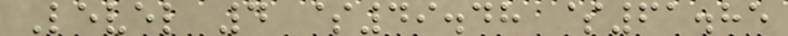Level 4 $49.48 $61.85
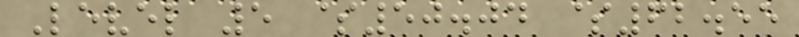Level 5 $50.04 $62.55
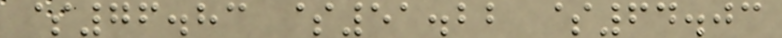$76.83 $51.22 $64.03
